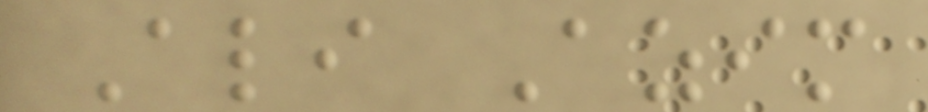Ali Azim
